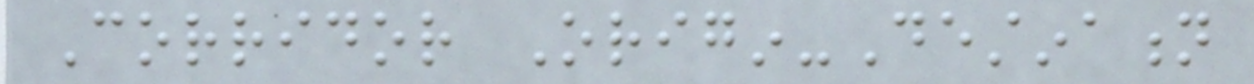Corridor Origin-Destination
